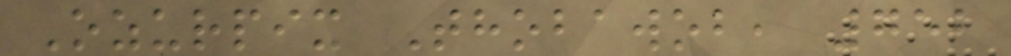Ozurpix Thobawob, 752
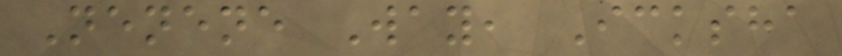Nenene Way, Icksha
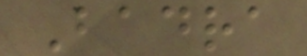Badra
